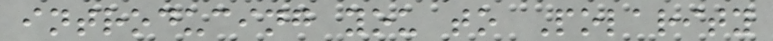introducing you to Polarity
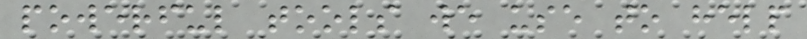powerful tools we use to help
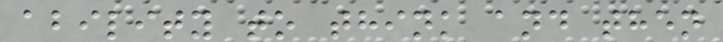ability to think and then
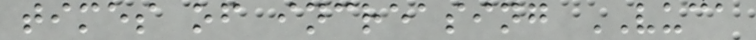times of increasing VUCA
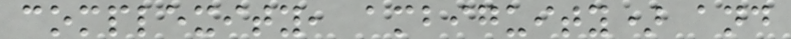complexity, ambiguity) and
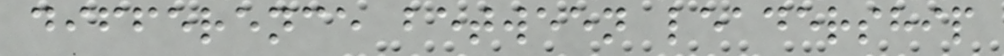difference between leadership
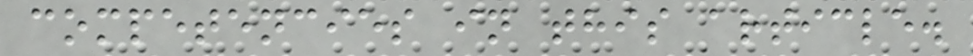competencies in this article.
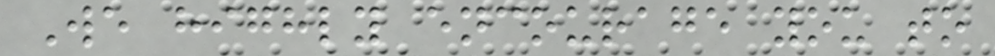We highly encourage you to
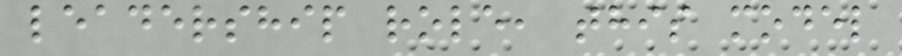leadership role, this model
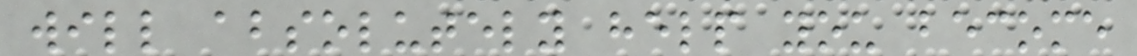will absolutely help you become
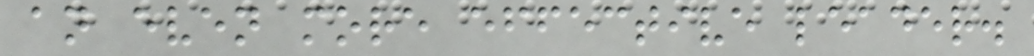an even more effective leader.
